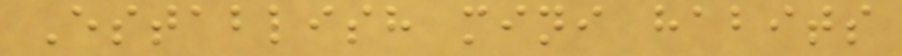Establish mini habits
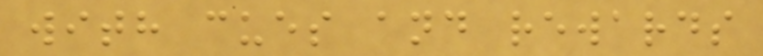with cues and rewards
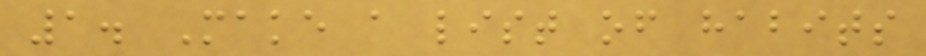1. Make a list of habits
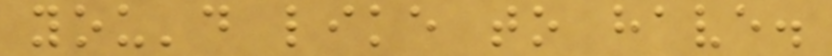you'd like to have.
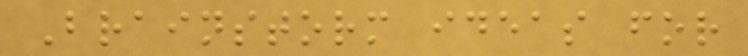Brainstorm ideas for
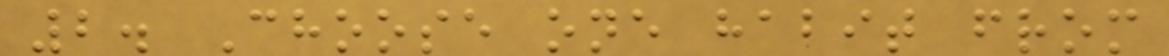2. Choose one habit from
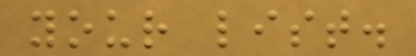your list.
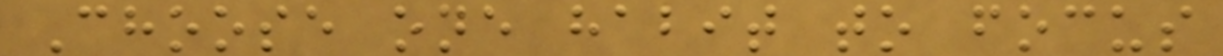Choose one habit to focus
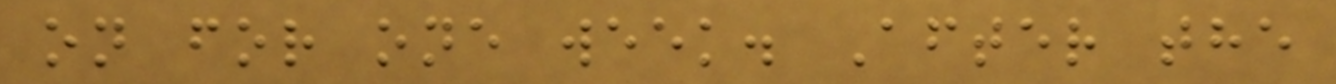on for one week. After the
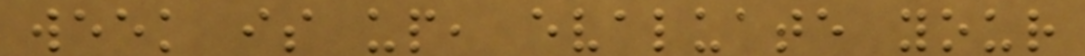week is up, evaluate your
